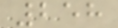258
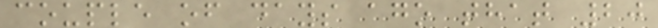couple of days ago that 20
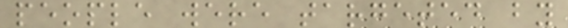people were targeted by
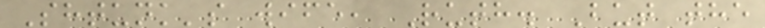Shtunk's wife, Ruth. But the
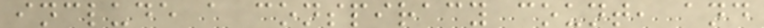include a conspiracy count, and
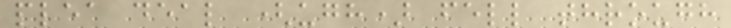plea deal (ugh) fell through
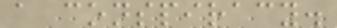a conspiracy.
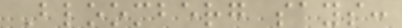Bloomberg says:
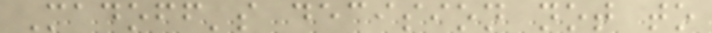Madoff's decision not to
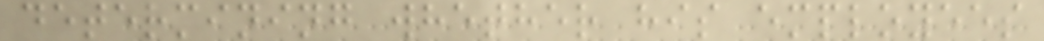determining whether his employees
